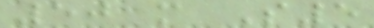50 m S5
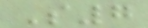S7
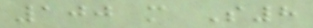100 m S8
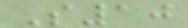S10
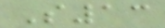S13
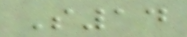S14
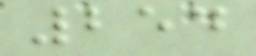254
